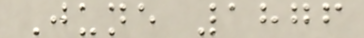June 1876
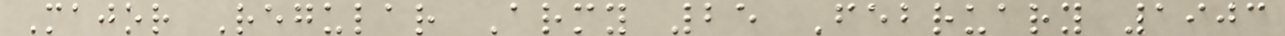Major Regular Army 25 February 1903
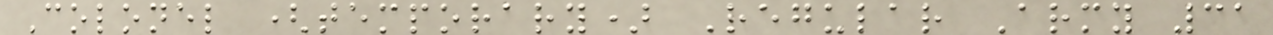Colonel (temporary) Regular Army 31
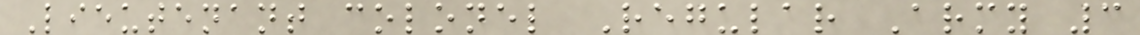Lieutenant colonel Regular Army 3
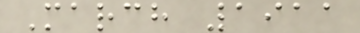March 1911
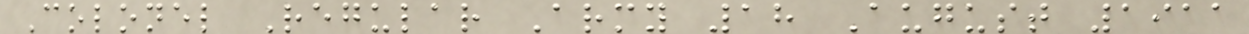Colonel Regular Army 18 August 1911
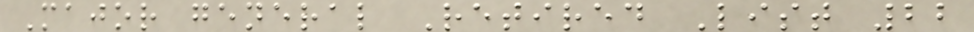Major general Retired List 22
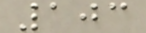103
